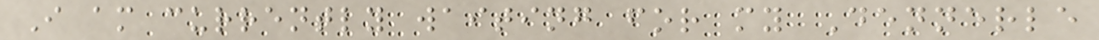I am currently waiting for my Dennerle
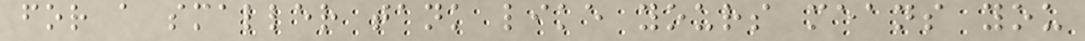for a smaller tank like yours means you
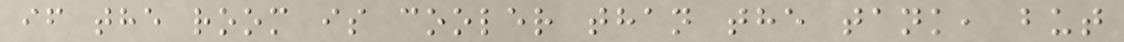if the room is cooler than the tank, but
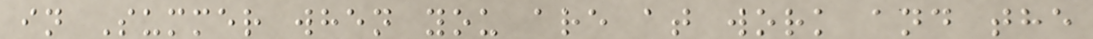in Summer when you are at work and the
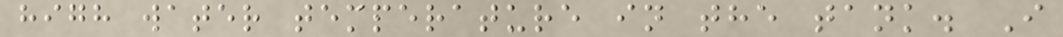high water temperature in the tank. I
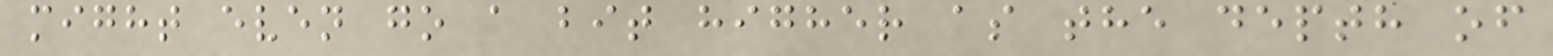might even go a bit higher as the depth of
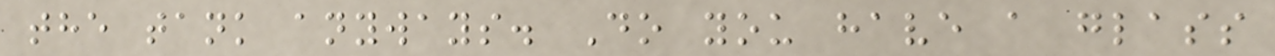the tank anyways. Do you have a glass
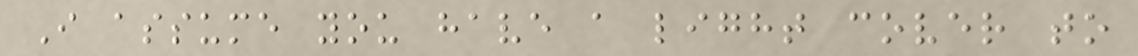I assume you have a light cover to
